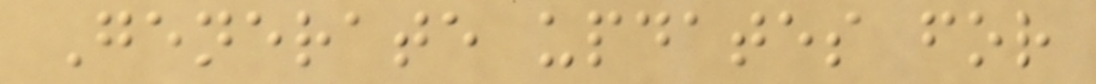Generate updates for
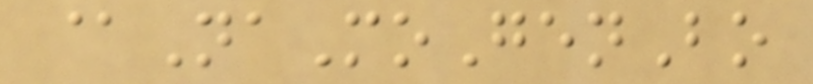@NaMoGenBo
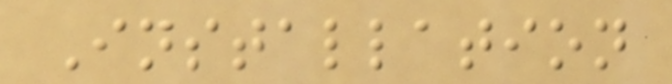Installation
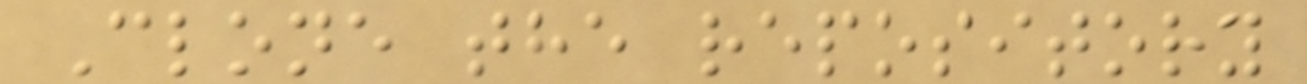Clone the repository
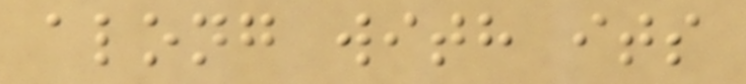along with its
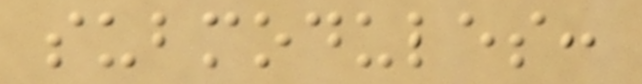submodules:
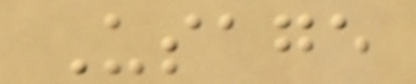Usage
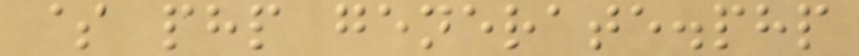$ php generate.php
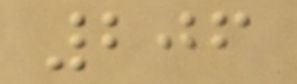206
